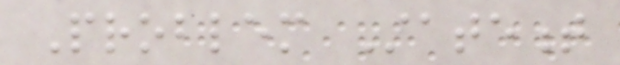Problem Statement
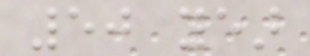50 year
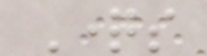Questions
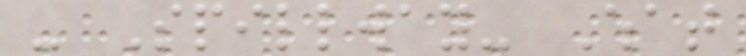- Spillway- What
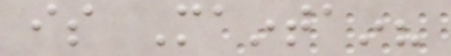is Maintain?
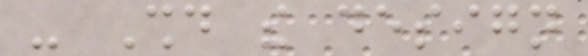- Should the design
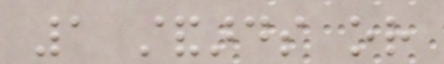1 standards or
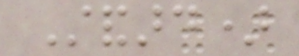Standard)
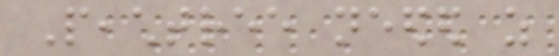Peachtree needed as
